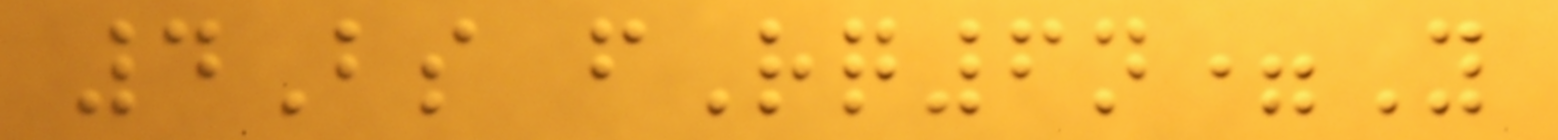4Bs fRq6n=Y
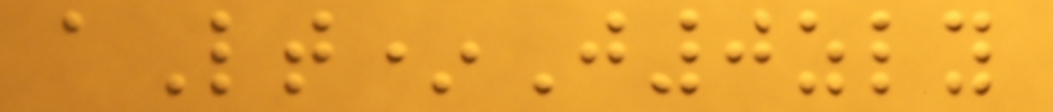aLt*J0zly
